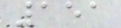151
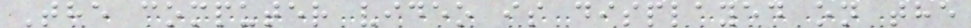The computer video is displayed on the
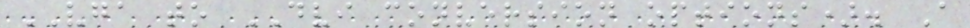VGA to DVI conversion options). A
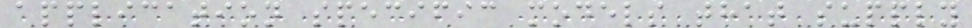application specific models that supply
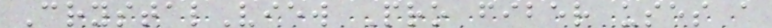CrystalView Pro fiber uses a
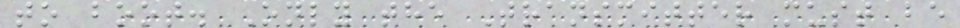to boot. Only the Transmitter must be
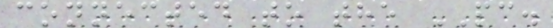connected to the PC.
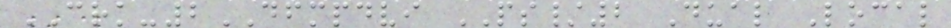CRK-2DFMPDVI PS/2 Dual Local
